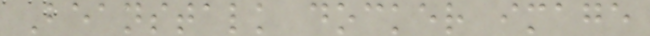Beanstalk docker image
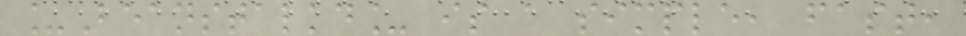_Beanstalkd_ is a simple, fast,
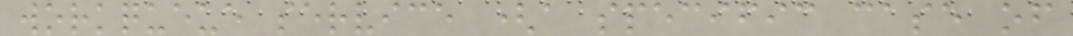workqueue service (a specific case of
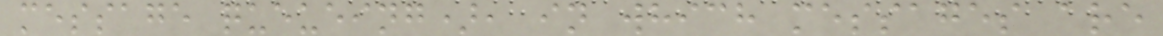message queueing), in which messages are
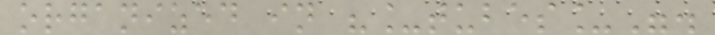organized in "_tubes_".
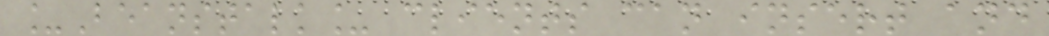_Beanstalk_ clients can insert and
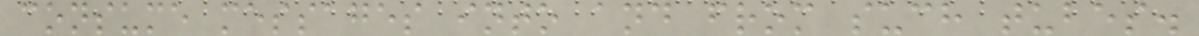consume messages into and from such tubes.
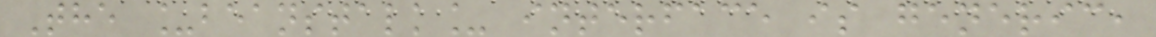The _beanstalk_ interface is generic,
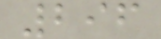296
